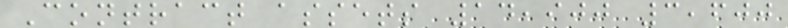Contract assets 14,900 3,600
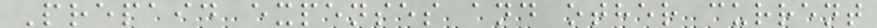Prepaid expenses and other current
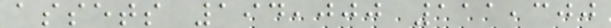assets 194,000 111,300
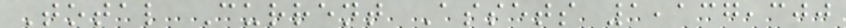Total Current Assets 1,137,300
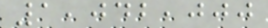1,042,000
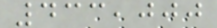433,000
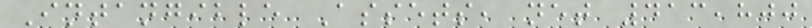Intangible Assets, net 413,800
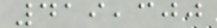419,300
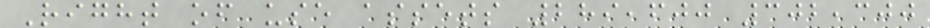Right of use assets 289,600 302,300
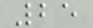25
